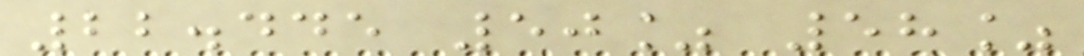22.445 50% 58%
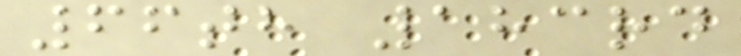66th 183rd
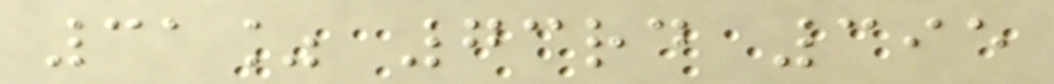31% 73rd 395
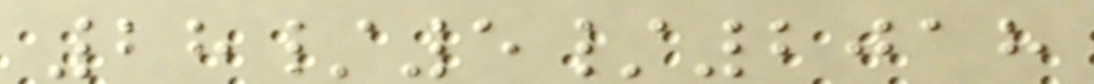28/5/2018
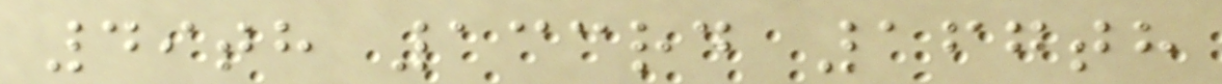49th 133rd 167th
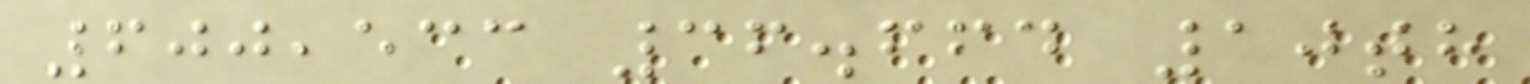600,533 36.664 10th
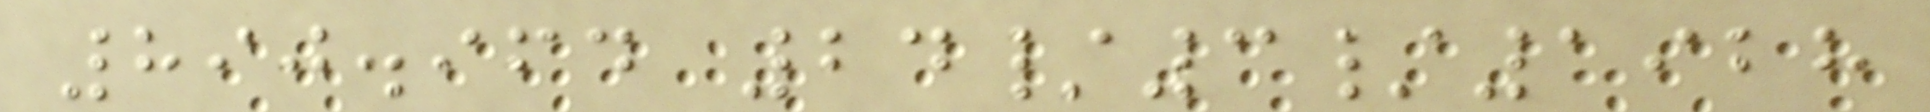890.964 24/3/1928
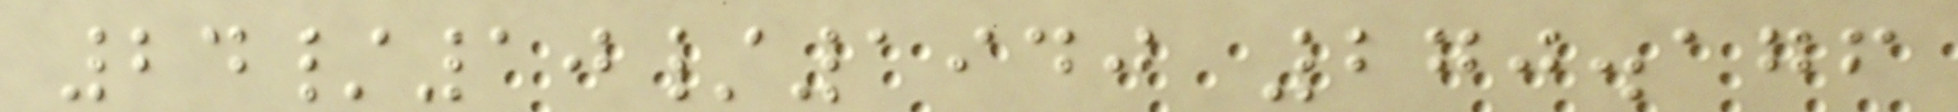24/10/1940 270.176
